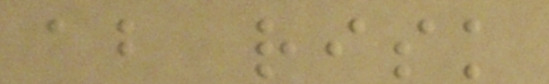about risk
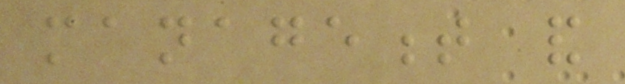management and
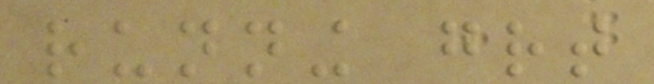running great
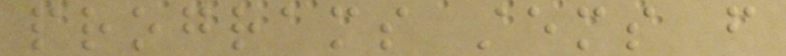programs stems from
